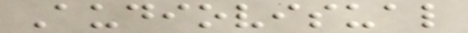Audiovisual
